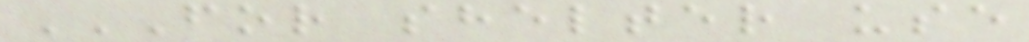FOR SHELTER USE
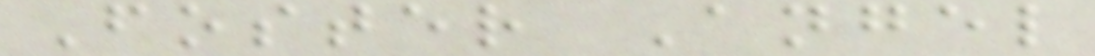Foster Angel
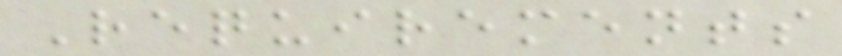Requirements
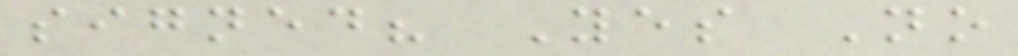signed? Yes No
